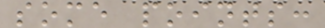some points:
